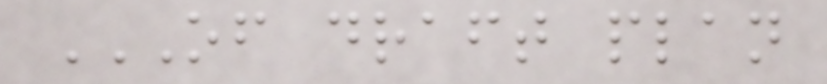OF DRAFT PLAN
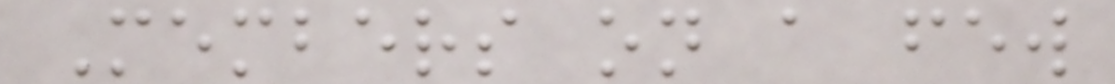Members on a few
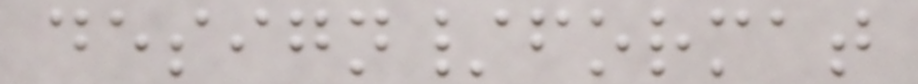design/format
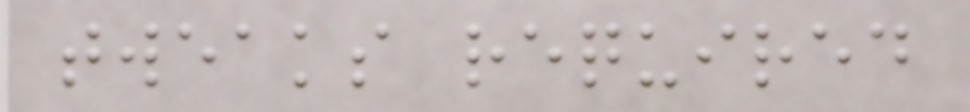tweaks required
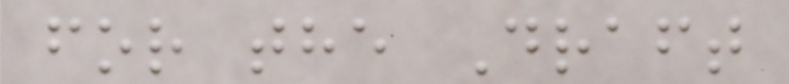for the Draft
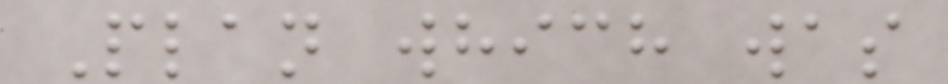Plan which was
